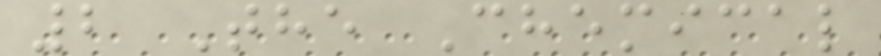2 The Chemical
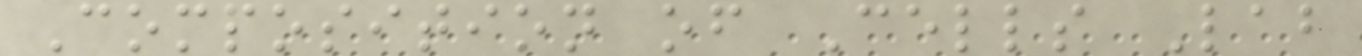Composition of Cells Lab
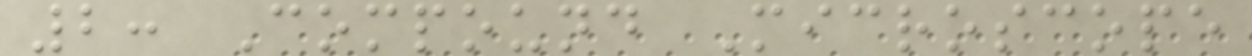2: Compound Microscope
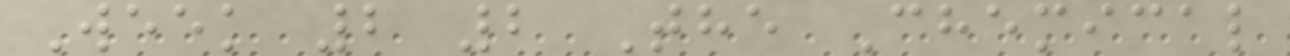Week 2 2 The Chemical
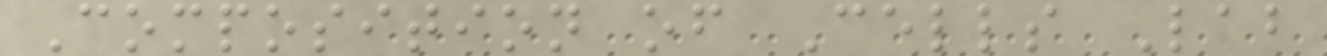Composition of Cells Lab
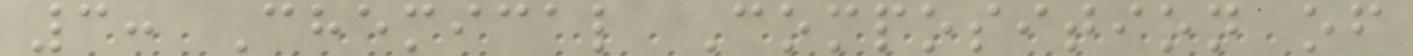3: Chemical Composition of
